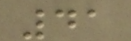41
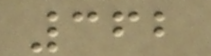362
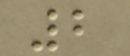2
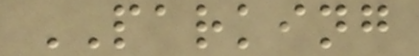PARKING
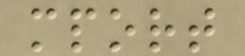mport
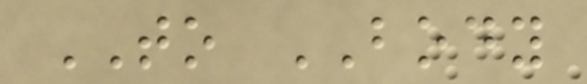TO BODY
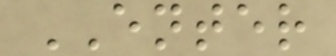ENTER
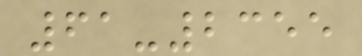61-2355
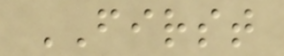FIRST
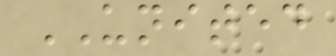UNITED
